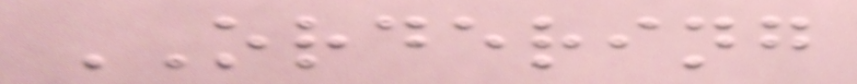ORDERING
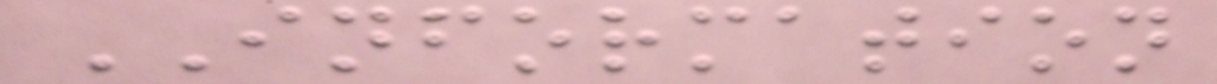INFORMATION
